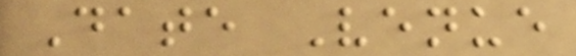Date Venue
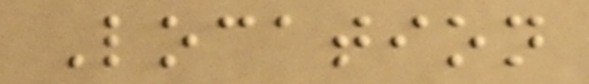Location
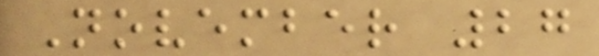November 27
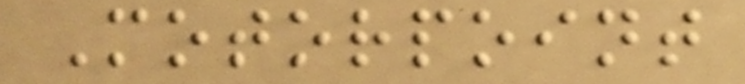Motorpoint
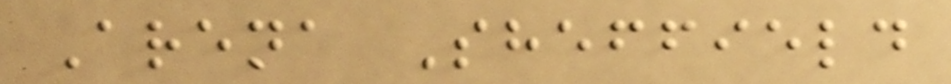Arena Sheffield
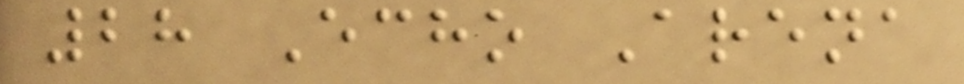28 Echo Arena
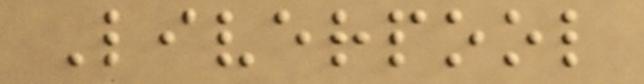Liverpool
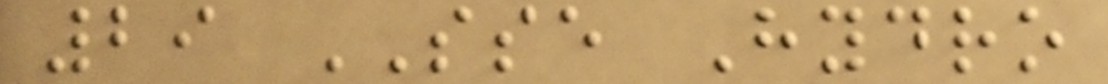29 SSE Hydro
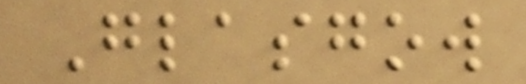Glasgow
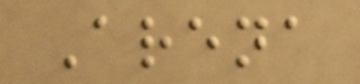Arena
